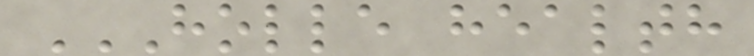HOLLE HEALTH
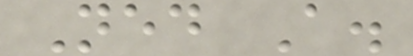Ned A.
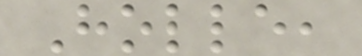Holle,
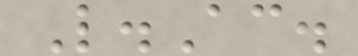L.Ac.
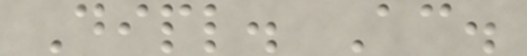Dipl. Ac.
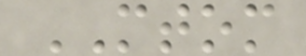MTOM
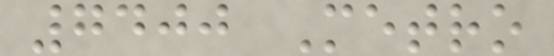7400 Metro
